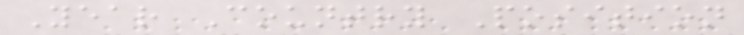Year Country Position
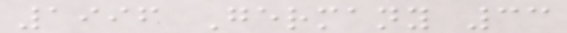1996 Germany 33
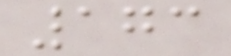173
